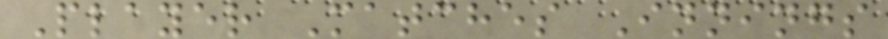Player Matches Innings
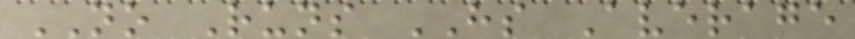NO Runs HS Average
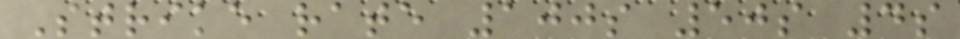Strike rate 100s 50s 4s
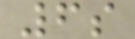6s
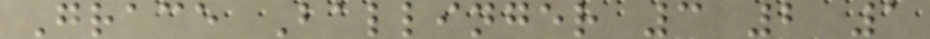Grace Ballinger 3 2 1
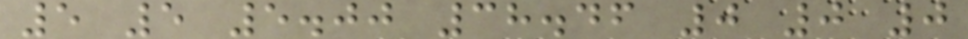5 5 5.00 38.46 0 0 0
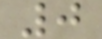0
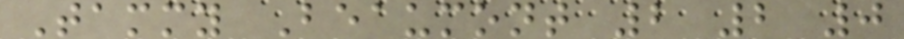Tammy Beaumont 2 2 0
